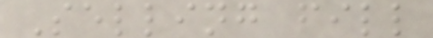Selling fill
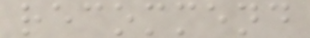recommend
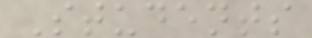Students
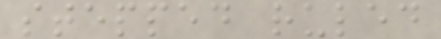stepped ruled
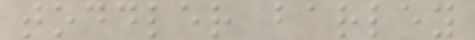toddler barley
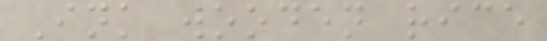Ink wooden rice
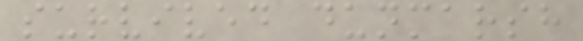survived dunmarsh
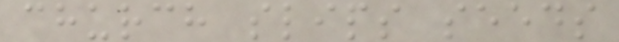church slips seeds
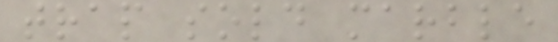trap sold marble
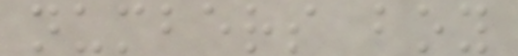numbers boy
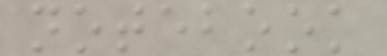notebook
